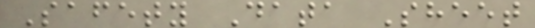Safety Data Sheet
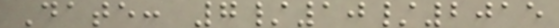Date: 7/10/2015
